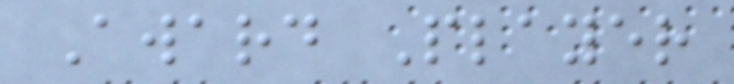Award Player
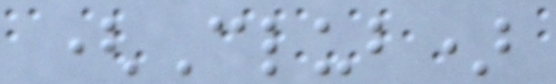(Club)
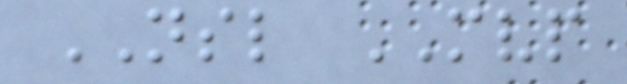NSL MVP
